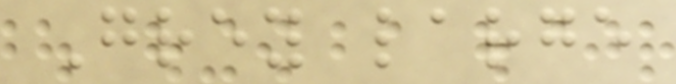Grey large
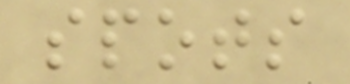spots
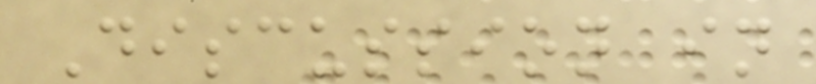Discussion in
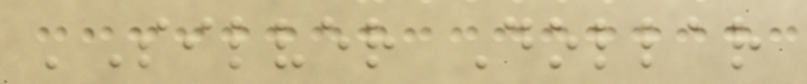'Silver Dollar
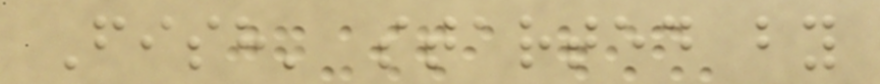Fish' started by
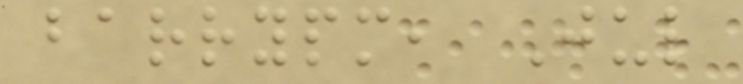barrypm, Jul
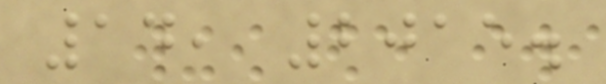14, 2015.
